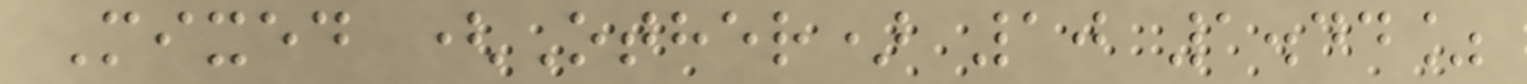Mixed (Other) 10 1.44%
